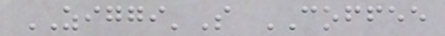ZIGGI'S COFFEE
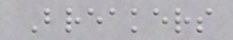Breakers
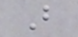B
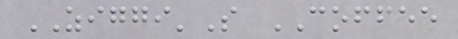ZIGGI'S COFFEE
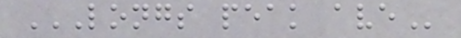LONGS PEAK AVE
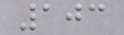103
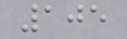105
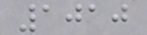1010
